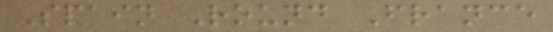Spain Round France
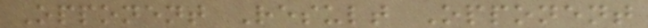Opponent Result Opponent
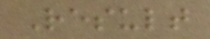Result
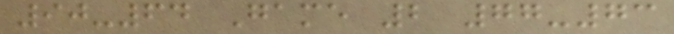90-64 Game 2 77-73
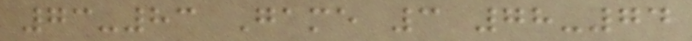73-83 Game 3 78-74
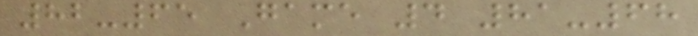82-65 Game 4 81-68
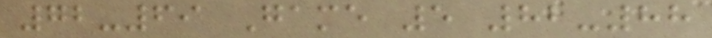72-69 Game 5 82-88
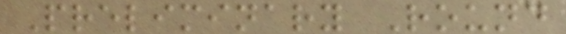Preliminary Round
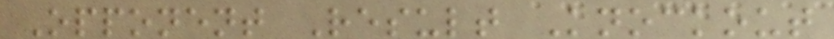Opponent Result Knockout
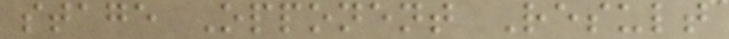stage Opponent Result
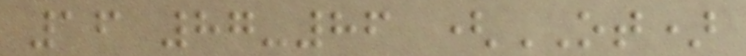16 87-86 (OT)
